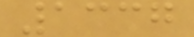1337
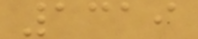1319
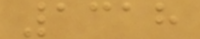1318
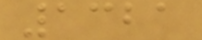1321
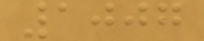1007
